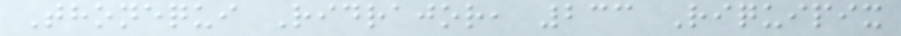Thonequi Ridrajor, 233 Riquipix
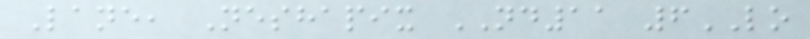Lane, Neshapix ND11 6LO
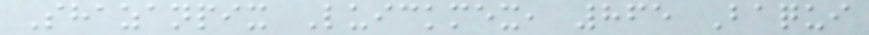Shazanpix Luickmex, 865 Baqui
